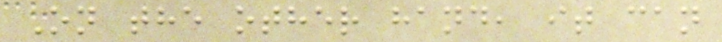On the other hand, it can
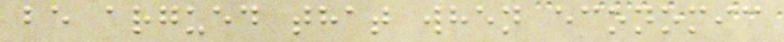be argued that when economic
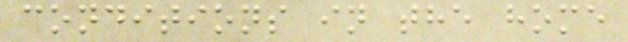conditions in the home
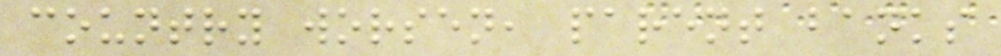country worsen, parent banks
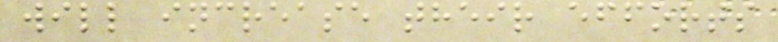will increase their efforts
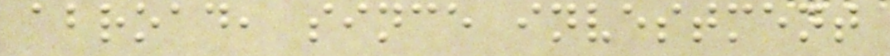abroad, since investment
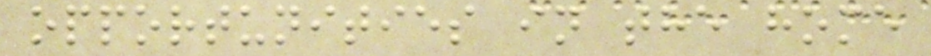opportunities in the home
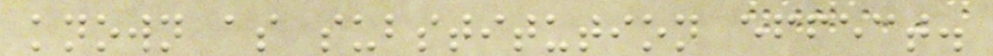known as substitution effect.
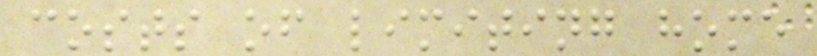costs of limiting home
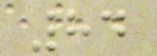84
